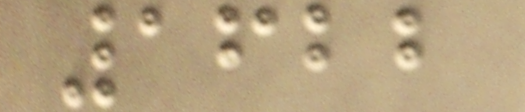1622
